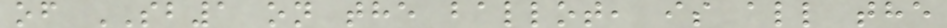of SB1 on the ballot, is all the
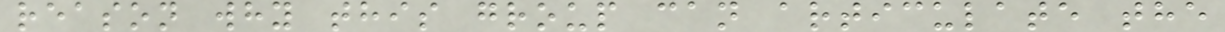reason why this group can articulate the
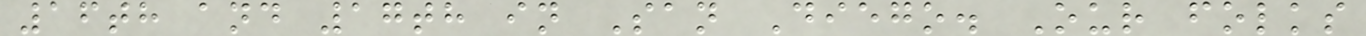16th and 17th in San Diego. Our folks
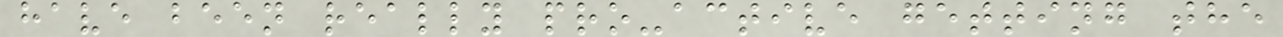have been really pro-active getting the
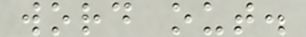word out.
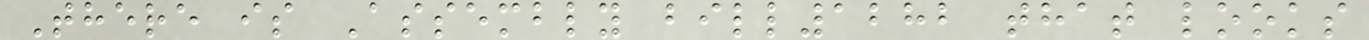There is Assembly bill1282 that looks
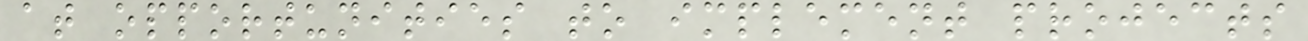at opportunities to implement projects
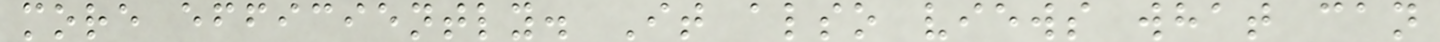more efficiently. It also views what can
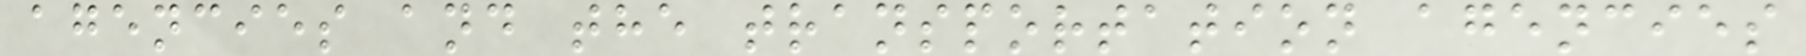agencies and the transportation agencies
